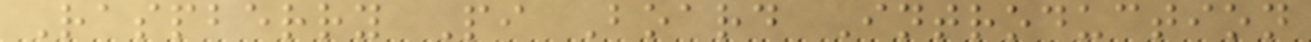Raspberry Pi Board Introduction
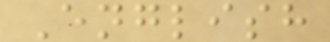English
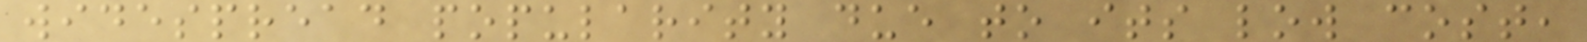widespread popularity due to its low cost,
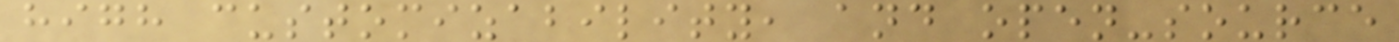high customizability, and open-source
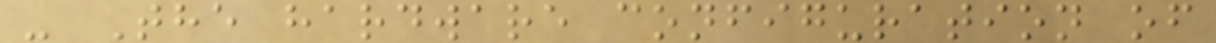- The hardware configuration of
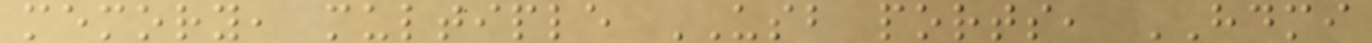memory, multiple USB ports, HDMI
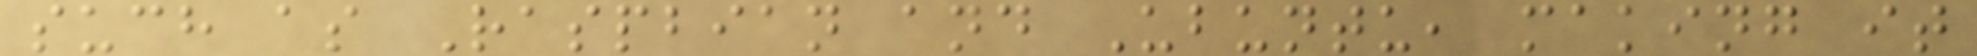such as Raspbian and Ubuntu, making it
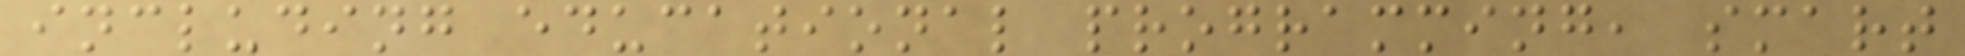including educational programming, smart
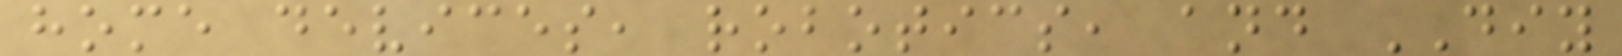home devices, robotics, and DIY
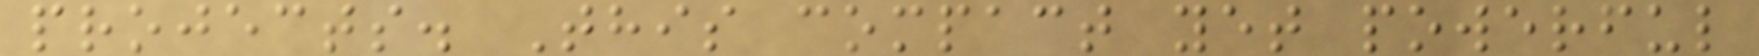projects. This compact yet powerful
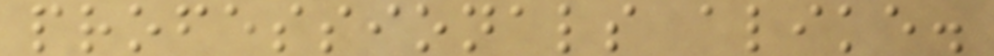professionals alike.
